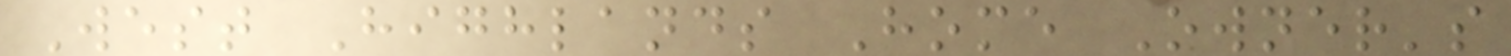West Highlands Home Owner's
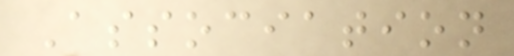Association
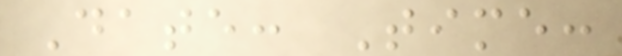Date: Time:
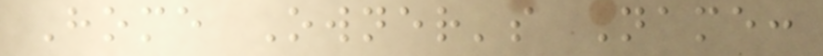Home Owner's Name:
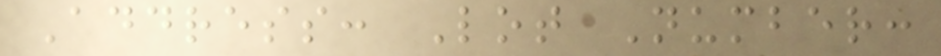Address: Lot Number:
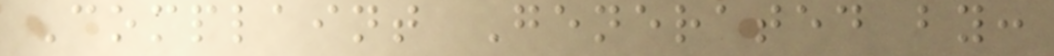Complaint Generated by:
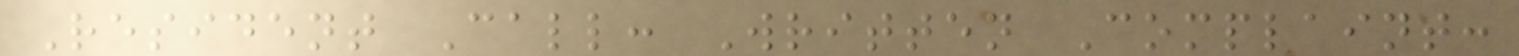Resident Call: Written Complaint:
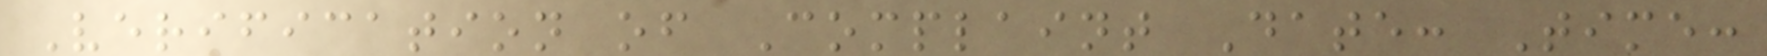Verification of Complaint Date: Time:
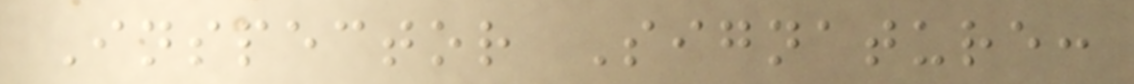Inspector Signature:
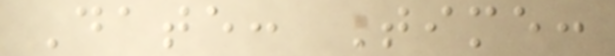Date: Time:
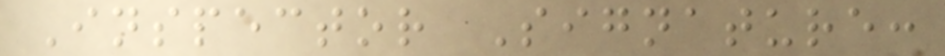Inspector Signature:
